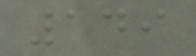149
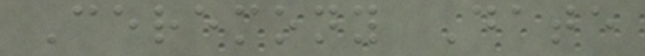Ceremony Date
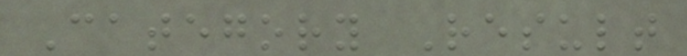Category Result
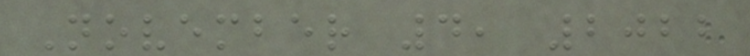November 4, 2022
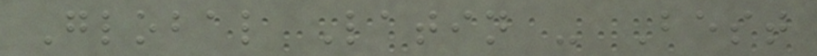Global Latin - Best
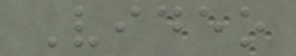Video
